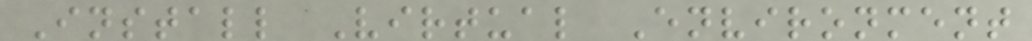Install Virtual Environment
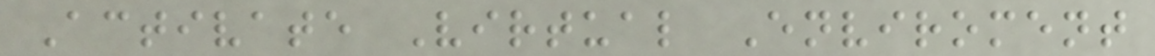Activate Virtual Enviroment
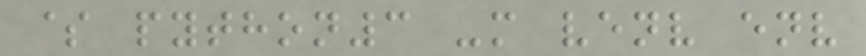$ python3 -m venv env
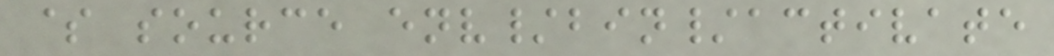$ source env/bin/activate
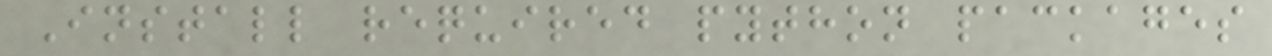Install required python packages
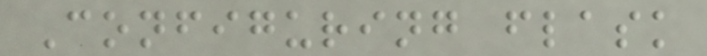Configuring flask
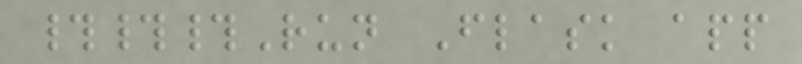###Run Flask app
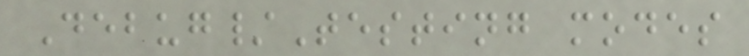Debug/Testing modes
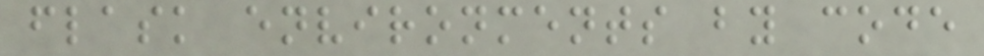flask environments by code
